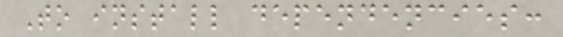To install dependencies:
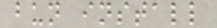bun install
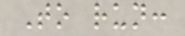To run:
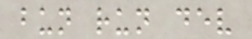bun run dev
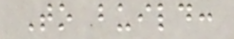To build:
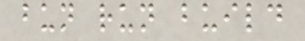bun run build
